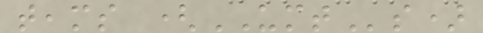teams (UMTs)
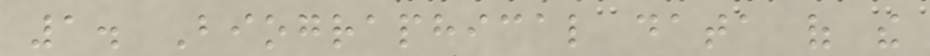1. Biographical data of the
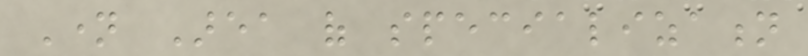Name Area of specialization
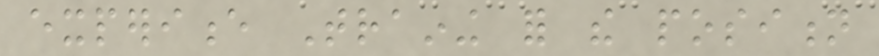experience Training for the position
